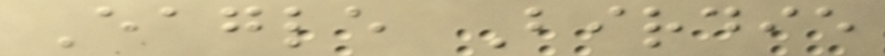Eagle Birdie
